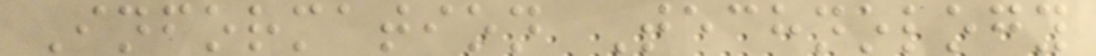Information Technology
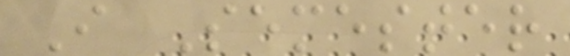I Semester
